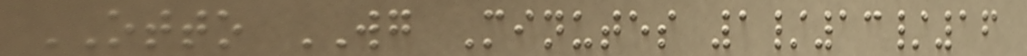OTTO WG Minutes 1/13/16
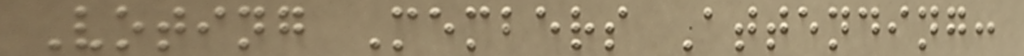Voting Members Attending:
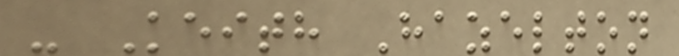- Keith Hazelton
